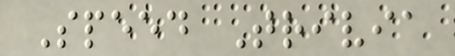Speed Trivia
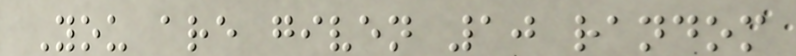You are given 10 random
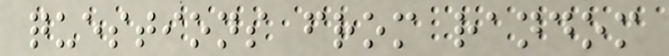questions from random
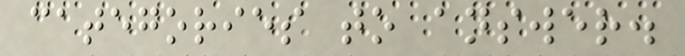categories to answer.
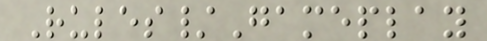Rules/Gameplay
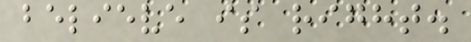believe is right.
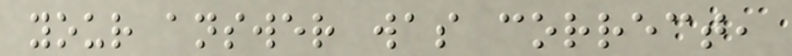your answer was correct,
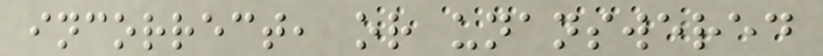incorrect, or unanswered
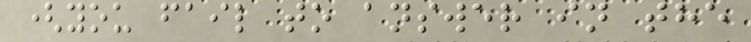(you fail to answer in the
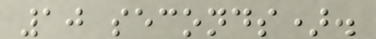10 seconds).
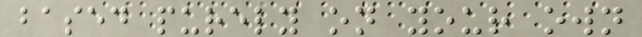based purely on your own
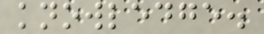knowledge.
